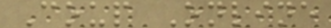Coup Online
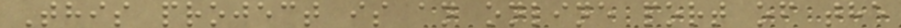This project is an online port of the
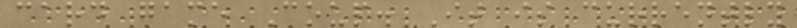card game Coup. It is currently
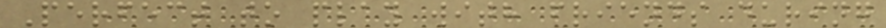Perfect to play with friends during
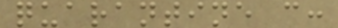quarantine c:
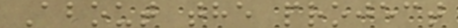About the project
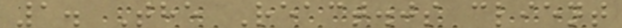1. The React.js client
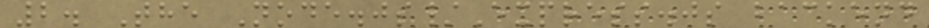2. The Node.js/Express.js backend
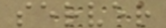server
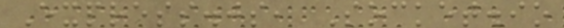Express.js, Socket.io
